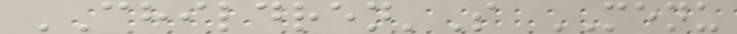CHILDREN'S MENU
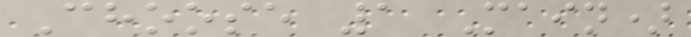Choose 1 Main)
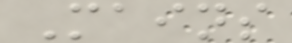Mains
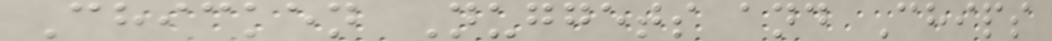Chicken Nuggets and Chips
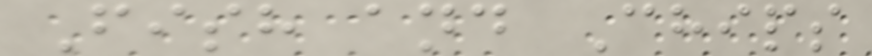Fish and Chips
